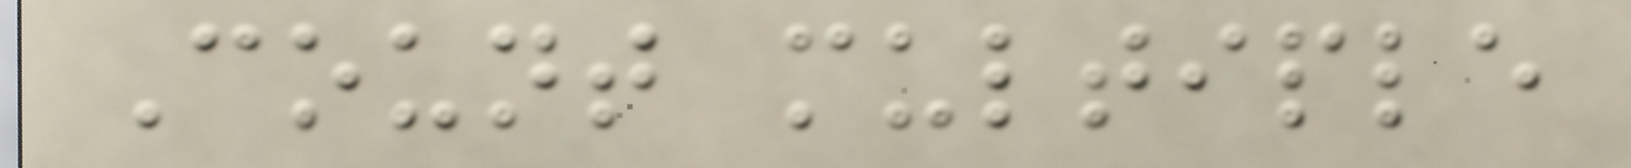Count multiple
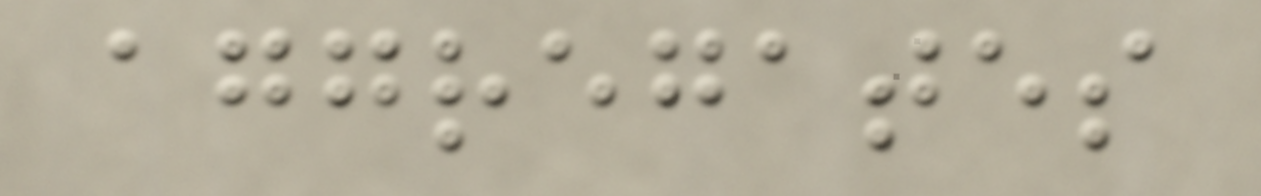aggregates
